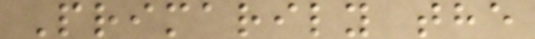Primarily the
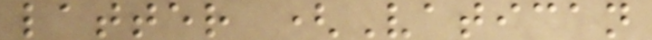latter (Vatican
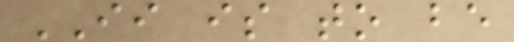II is to be
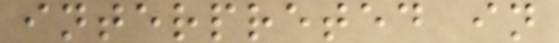interpreted in
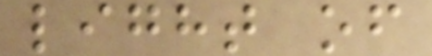light of
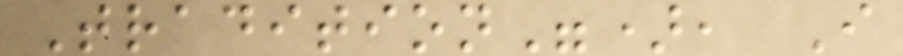Tradition"), I
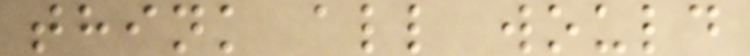think all would
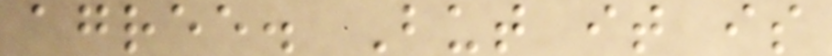agree. But it is
